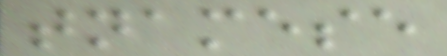tnamese
